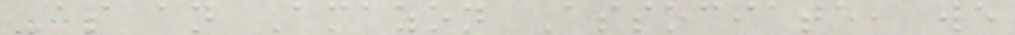As an Amazon Associate, we
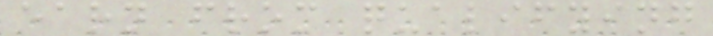earn from qualifying
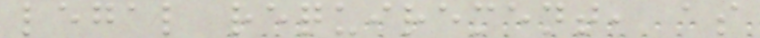legal requirement, as
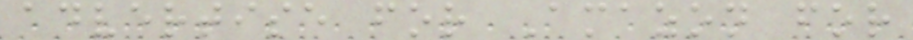advertise for Amazon for
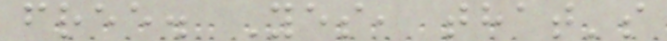free. Yes, that's
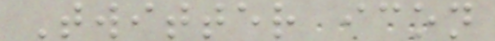Twitter icon
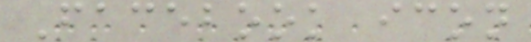Facebook icon
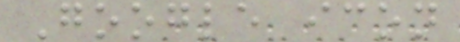Google icon
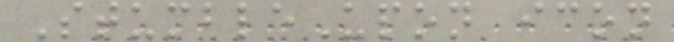StumbleUpon icon
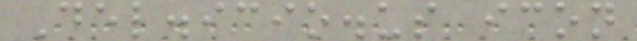Del.icio.us icon
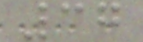37
